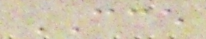CCE
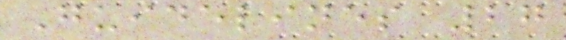Guidelines 27
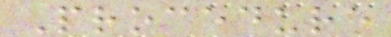Procedure
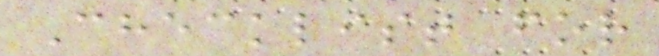Checklist for
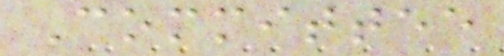Committee
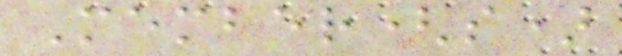Member(s)
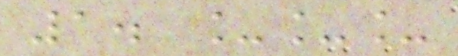1. ___
